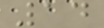14
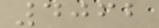4062
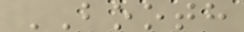BOOTH
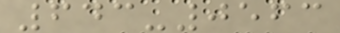643-0563
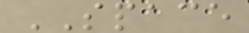SPACE
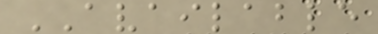AVAILABLE
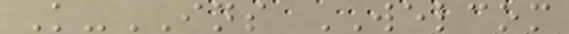K-INS WELCOM
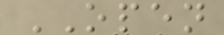OPEN
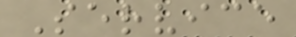Service
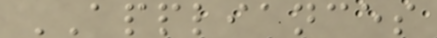APPLIANCES
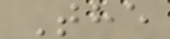The
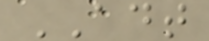ADT
